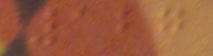127
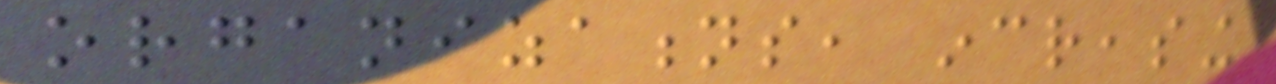organizations, increasing
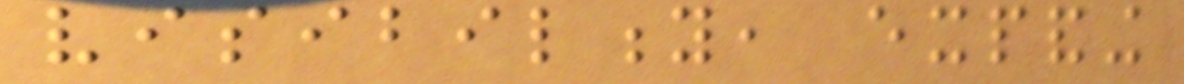visibility, expanding
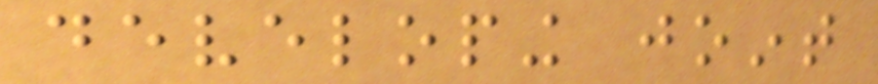developing joint
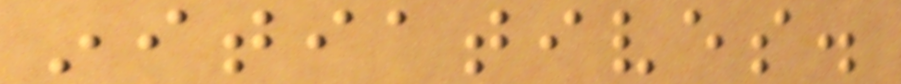initiatives.
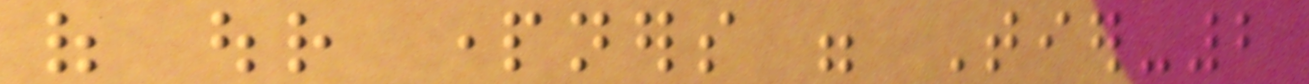of our partners were Tier-2
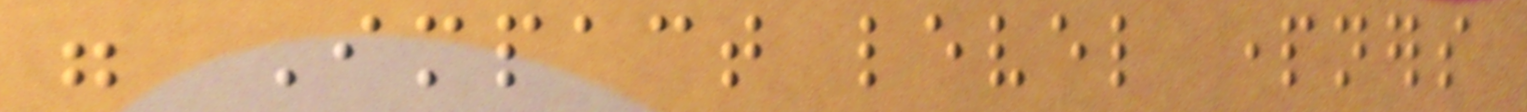were Impact level partners
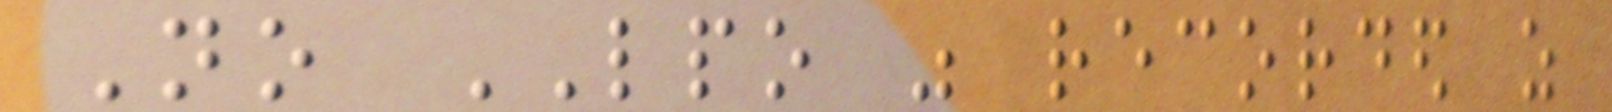No LPO was recorded as
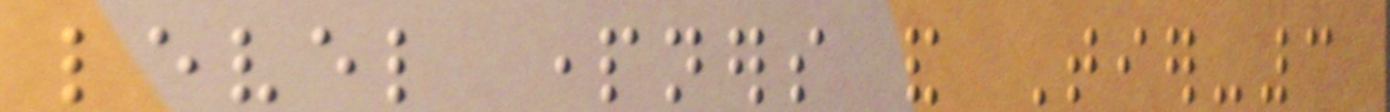level partners and Tier-3
